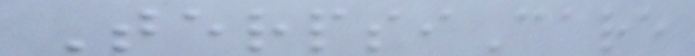TerpsiCare
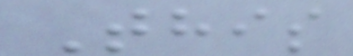This
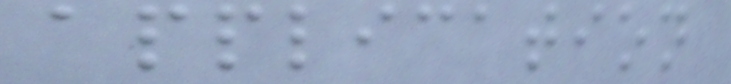application
